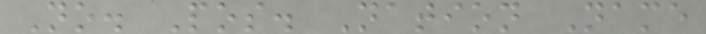No. Pos. Nation Name
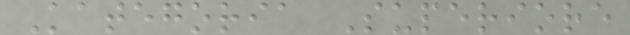Kategoria Superiore
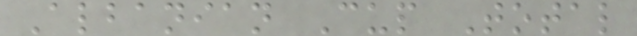Albanian Cup Total
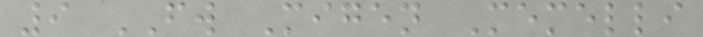9 FW Migen Memelli
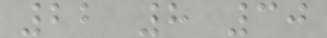22 8 30
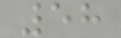58
